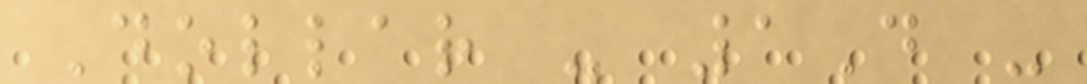Dollar - 1D -
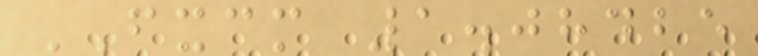FXCM 1.08425
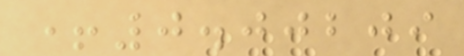+0.00209
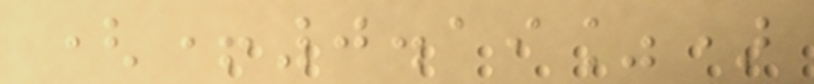(+0.19%)
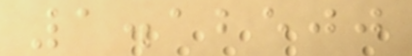1.12500
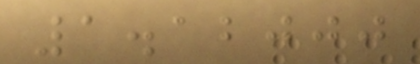1.12000
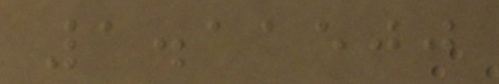1.11500
